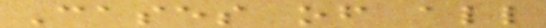Cases of all
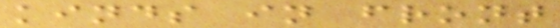kinds in front
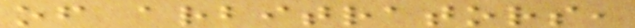of arbitrators,
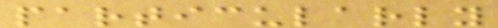particularly
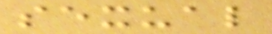sexual
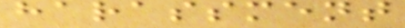harassment
